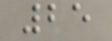25
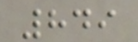849
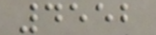4552
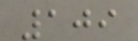109
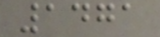1471
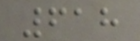618
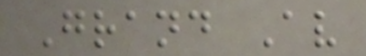Grand Av
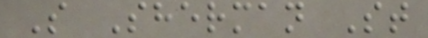S Sherman St
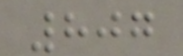807
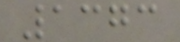1373
